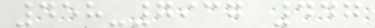458-7937 447
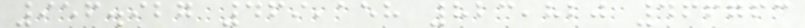956.927 469,158 823,820 466763
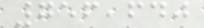756,640
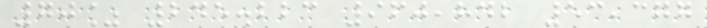70% 245.223 960,842 53,377
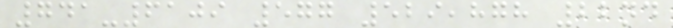741-6109 577 529,878 22nd
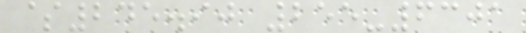$245.90 255-6301
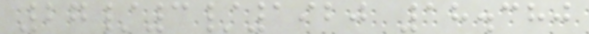27/3/1920 18.380
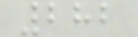282
